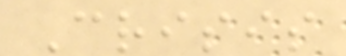Crisis
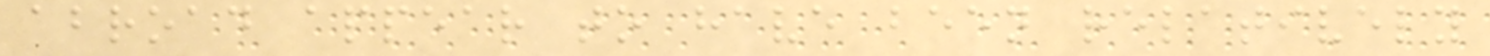abroad appear to have been relatively
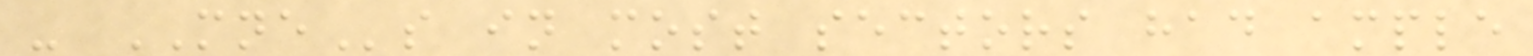- MNEs in most sectors had ample
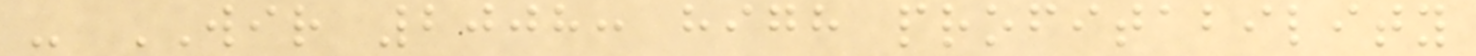- WIR 2008: high profitability
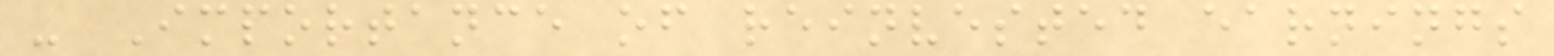- Importance of reinvested earnings
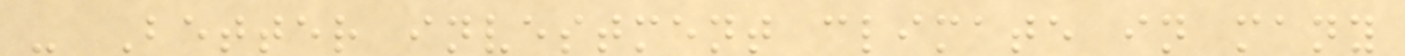- Better investment climate in many
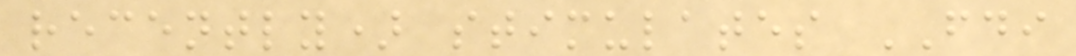recently) stimulates FDI
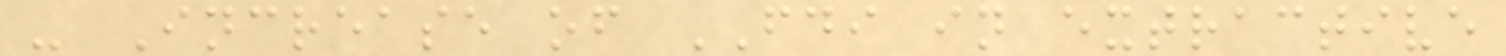- Increase of FDI in extractive
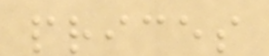prices
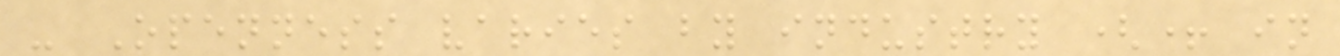- Openness varies by industry (+ in
